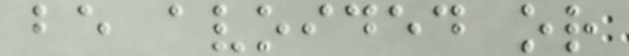be avoided or
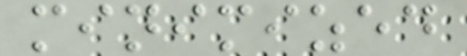minimized
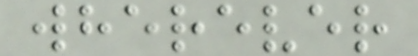wherever
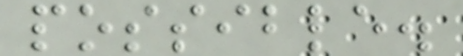possible.
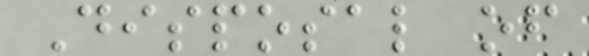Disposal of
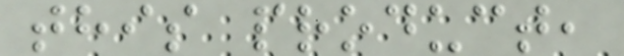this product,
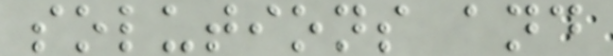solutions and
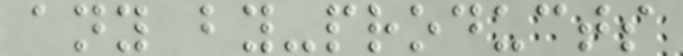any by-products
